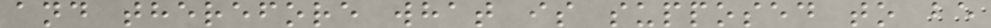and therefore what is supposed to be
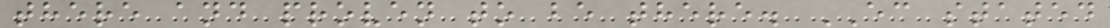there and proven to be there. EC stated
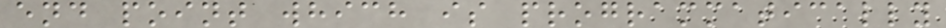end point which is programmatically
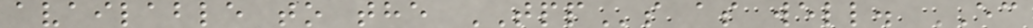available to the TPPs as well. EC
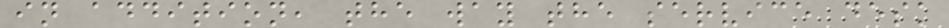in addition, the way the service desk
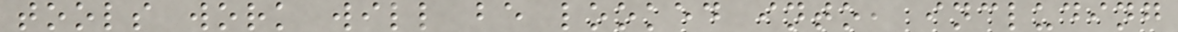tools work will be looked into, including
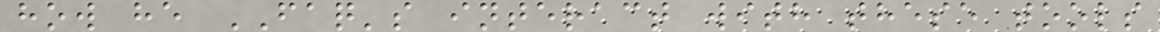how he FAQ's interact with these tools
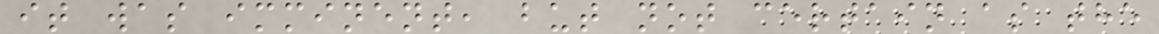it was imminent, but not certain as the
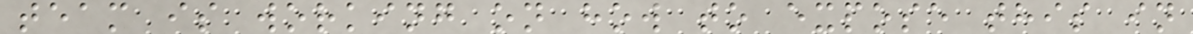team is working on how to expose this in
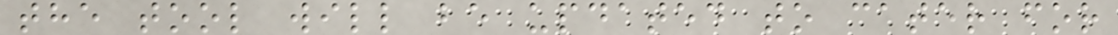the tool will be updated to cater for
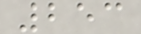253
